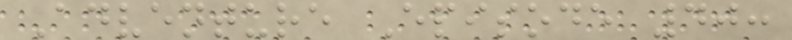Adventure Episode 40:
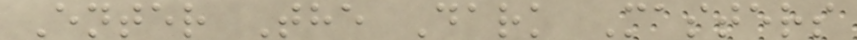Enter The Dark Masters
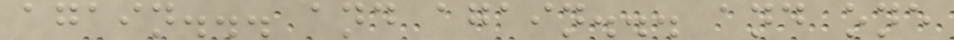again... and again... and one
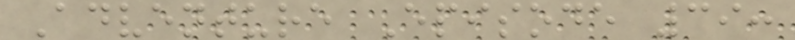Adventure Episode 39:
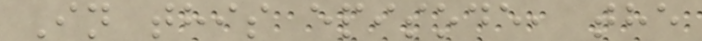In this episode, the
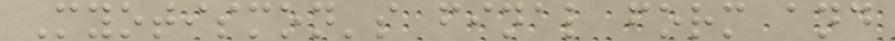Myotismon's final form and
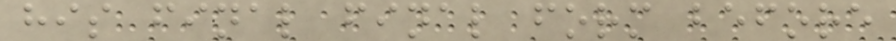his final final form before
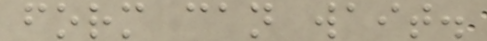form can wait.
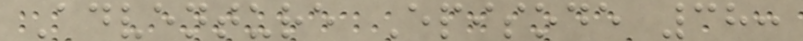Adventure Episode 38:
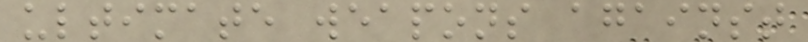ultimate weapons against
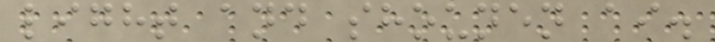light and shounen ai.
